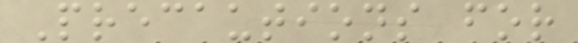Precautions for
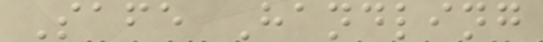Safe Handling
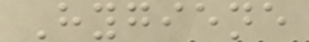Hygiene
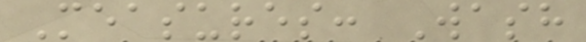Measures: Wash
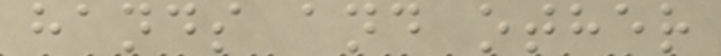hands and other
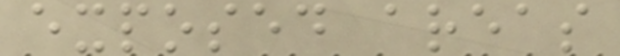exposed areas
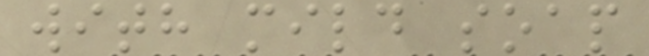with mild soap
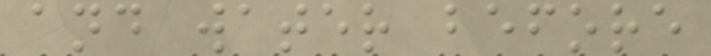and water before
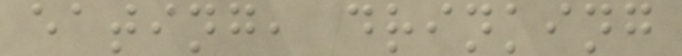eating, drinking
